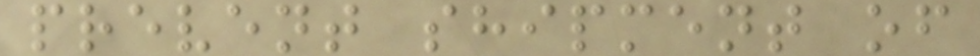prevent shipment of
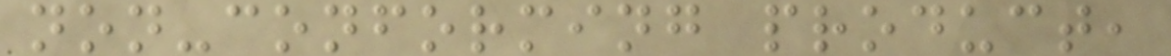non-conforming product,
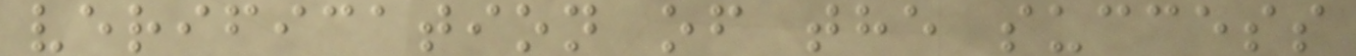verification of the success
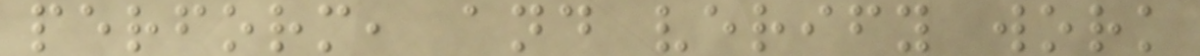perform, and verify work
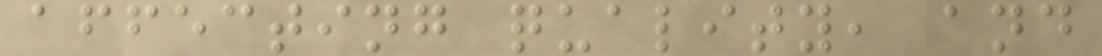affecting quality, and
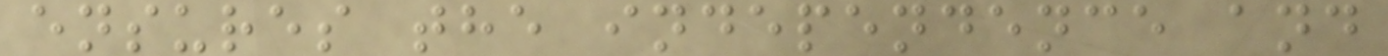ensures the independence and
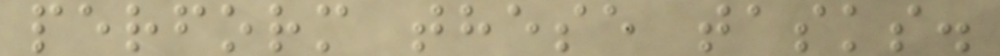perform these tasks.
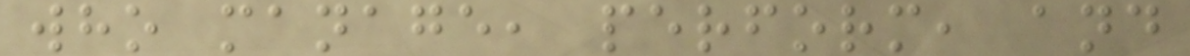who manage, perform, and
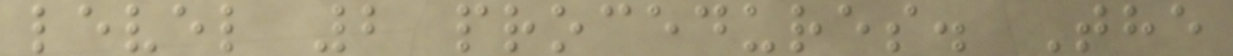level 2 procedures. The
